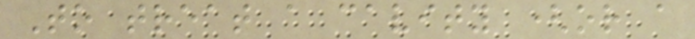To treat a cavity (or a
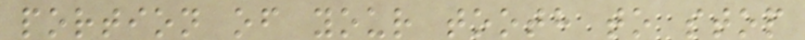portion of your tooth to stop
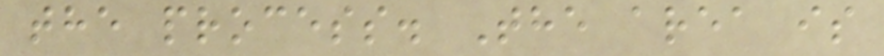the process. The area is
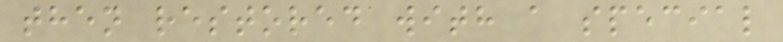then restored with a special
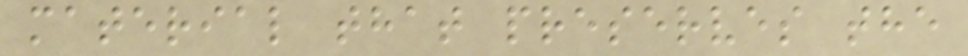material that preserves the
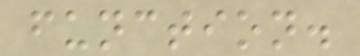function.
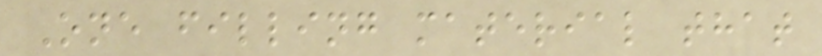One filling material that
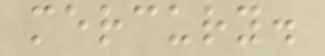mercury.
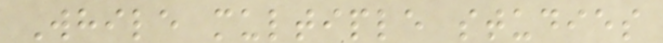While multiple studies
